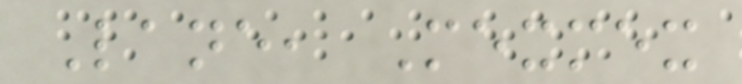Lane, Mexmex
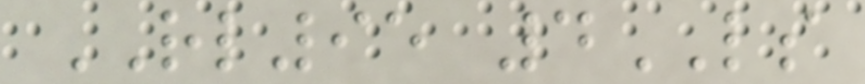RL95 4LS
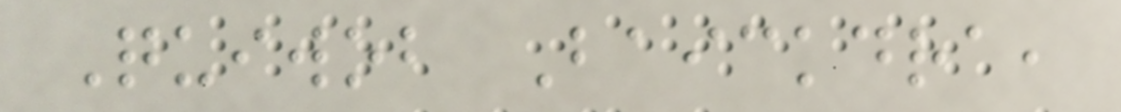Quiwob Baickdra,
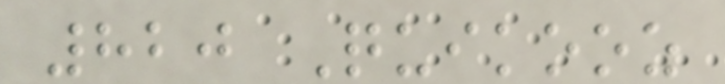820 Quikooz
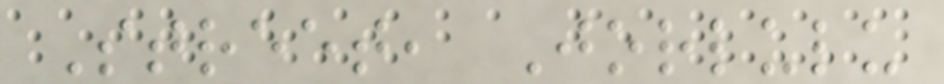Street, Jorlulu
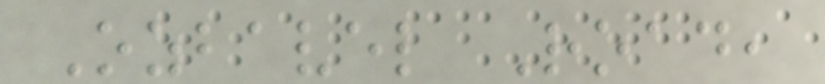Ozbavel Road,
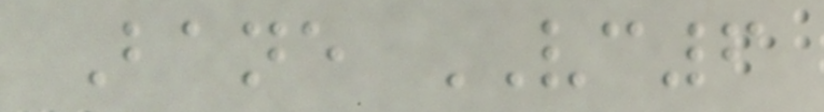Bane VC6
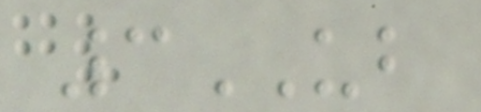3UB
